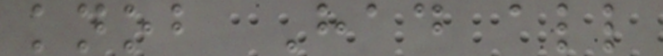knob Had all
